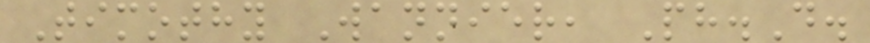Timothy Wannier, Ph.D.
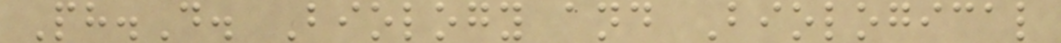Ph.D. Biology and Biological
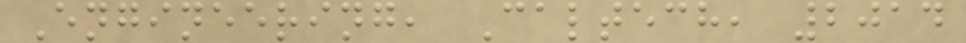Engineering, Caltech, 2014
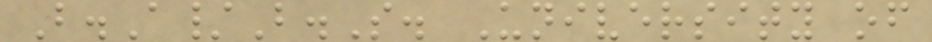B.A/B.S. University of
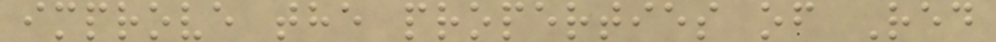improve the properties of Red
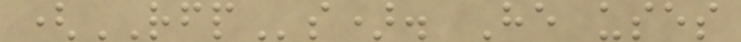(RFPs). He uses
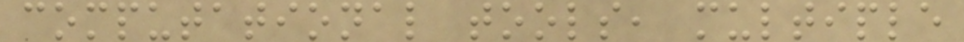computational tools, multiple
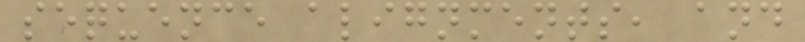sequence alignments, and
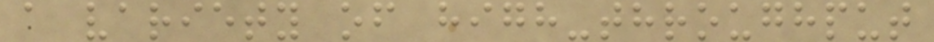a variety of high-throughput
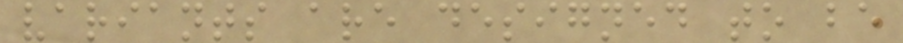variants are designed to be
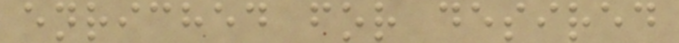enriched for desired
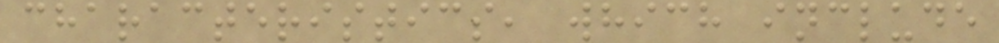characteristics, which include
